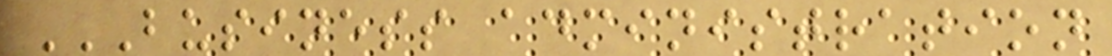BUSINESS ADMINISTRATION
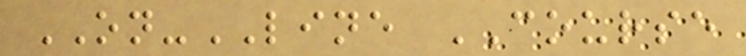ON-LINE COURSE
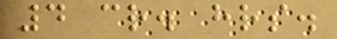4 cr. hrs.
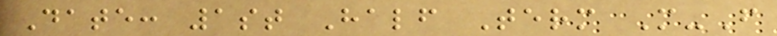Date: 1st Half Term M-F
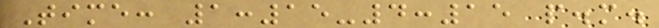Time: 1:15-4:15 p.m.
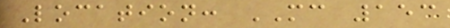Location: MC 153
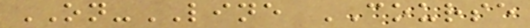ON-LINE COURSE
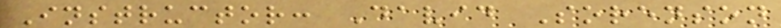Instructor: David Sorenson
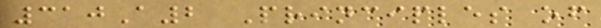310A2 Principles of
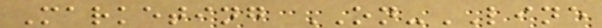Marketing ON-LINE
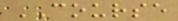COURSE
